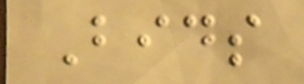Bids
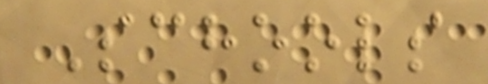Schools
